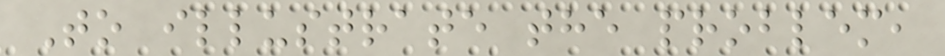To illustrate the problem,
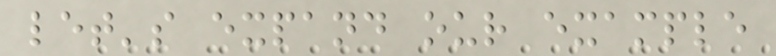let's expand our example
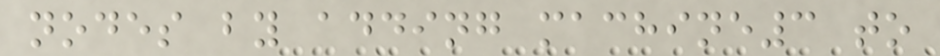nodes by adding machine3 to
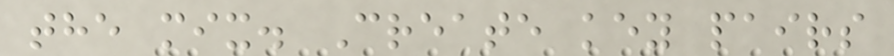the mix. Create key pairs
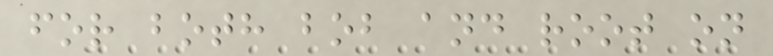for both bob and root on
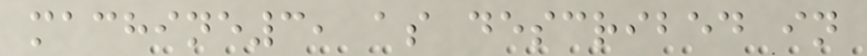machine3, as described in
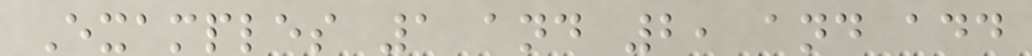Examples 1 and 2, and add
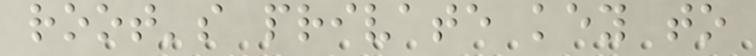root's private key to
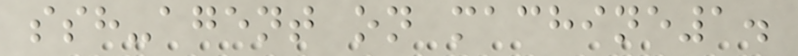ssh-agent on machine1.
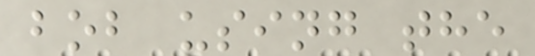bob using the
